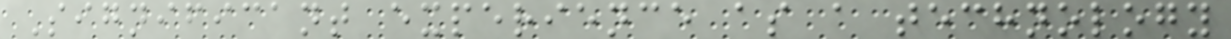Significant experience as a technology
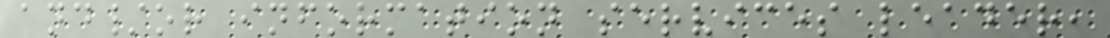and/or information services leader,
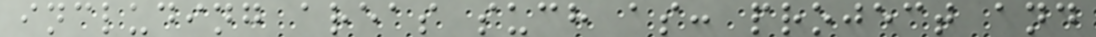including areas such as: project and
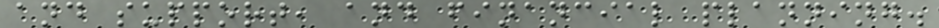and support, and financial planning.
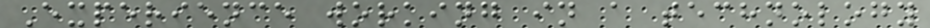Experience working in a technology
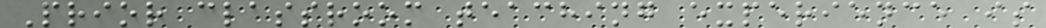Prior classroom teaching experience is
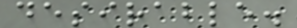desirable.
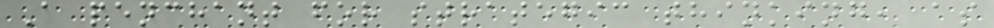A penchant for strategic thinking, as
